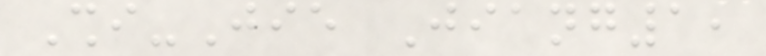Shi-Jie Jiang1,
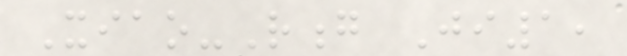Xiao-Rong Ji1,
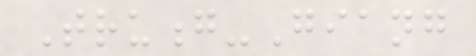Truong-Giang
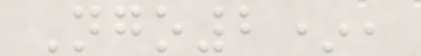Ngo2*,
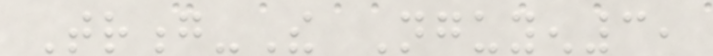Trong-The Nguyen3,
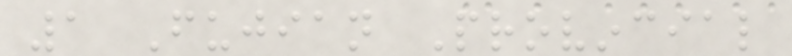1 Fujian Provincial
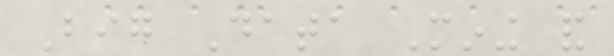Big Data Mining and
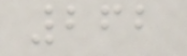262
